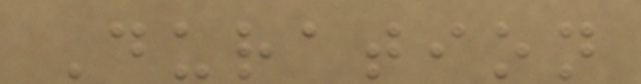Duration
